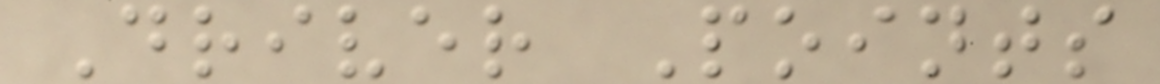Driver Points
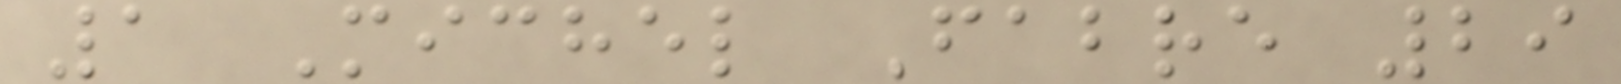1 Michel Fabre 29
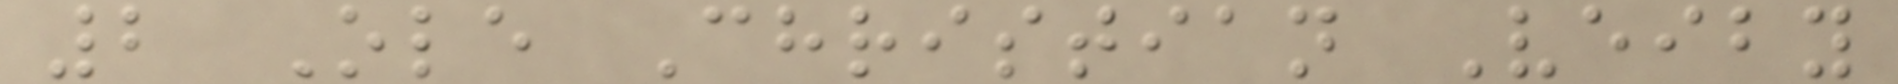2 Ole Christian Veiby
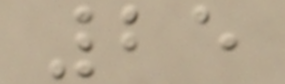25
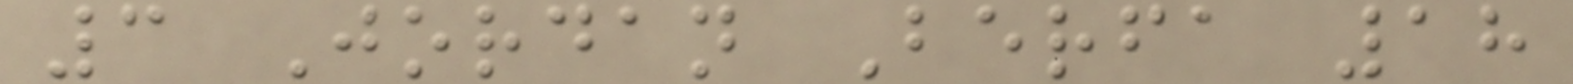3 Jordan Berfa 18
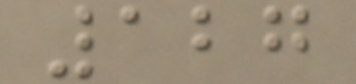127
